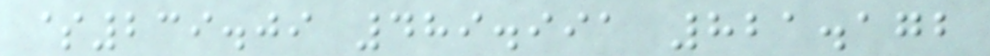$239.09 489.991 821.172
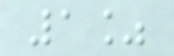1%
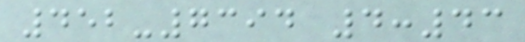452-7394 4:43
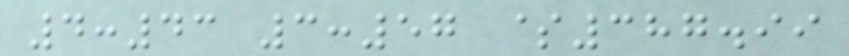4:43 3:57 $387.99
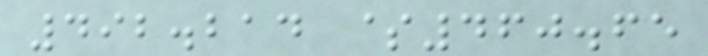492.214 $460.65
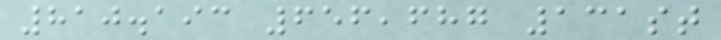810.193 656,687 131st
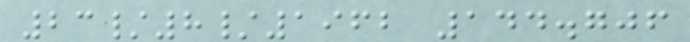23/8/1962 144.706
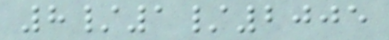8/1/2005
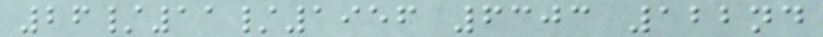26/11/1956 6303 122nd
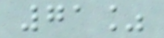71%
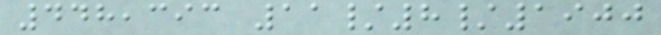448,393 11/8/1900
